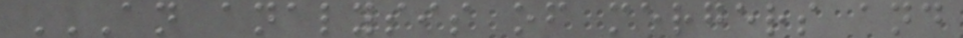AN ANALYSIS OF MERGERS AND
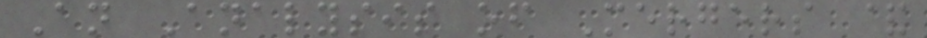An Analysis of Mergers &
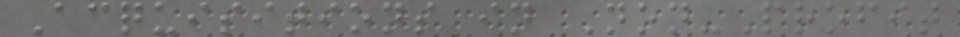Acquisitions in Non-Profit
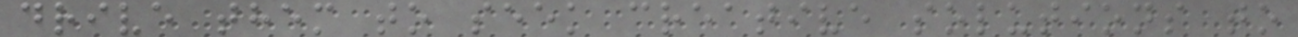drive them to seek creative solutions to
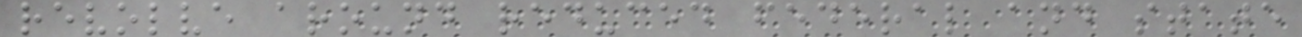revolve around reduced federal and state
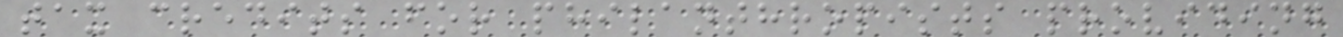tax credits for philanthropists providing
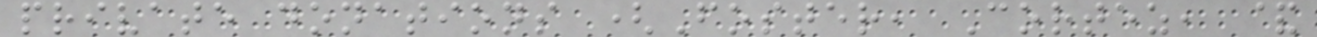private donations (Foster, Cortez, &
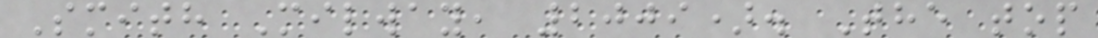Smith Milway, 2009). The top
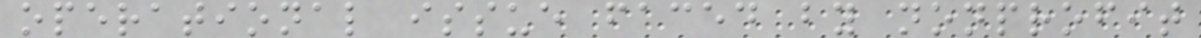operational issue faced by nonprofit
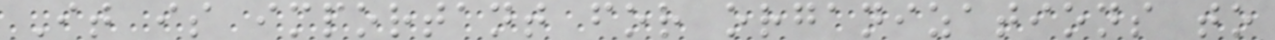It is important for organizations to
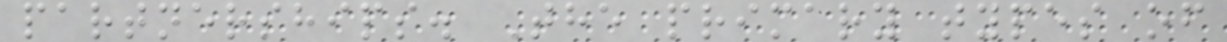partnerships. The primary types of
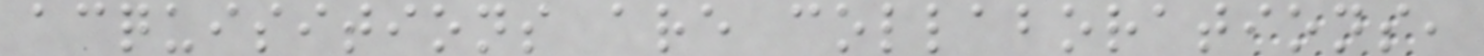acquisitions are collaborations,
